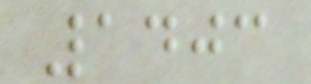1403
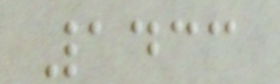1433
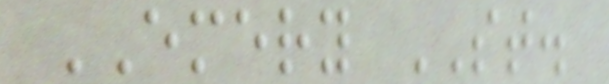EMERY ST.
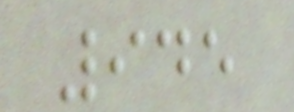945
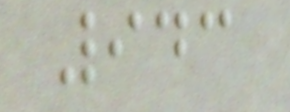943
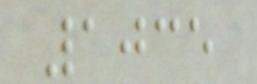1035
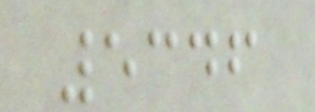5346
